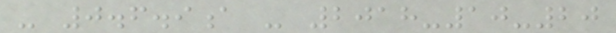- 0.6.9a - 2018-10-20
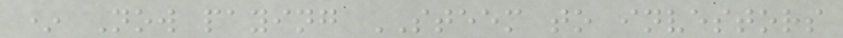* Now paying STEEM to investors
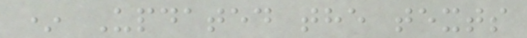* Updated the texts
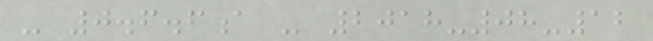- 0.6.6a - 2018-08-12
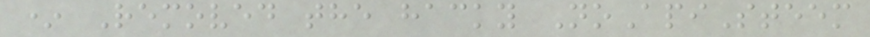* Removed the hacky NoApiSteem
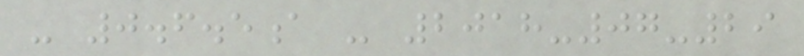- 0.6.5a - 2018-07-29
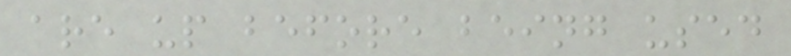are up before being used
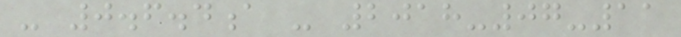- 0.6.4a - 2018-07-11
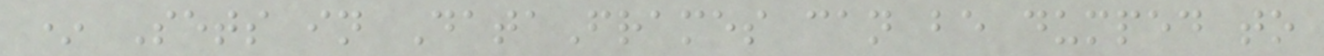* Sets in DataFrames can be dumped to
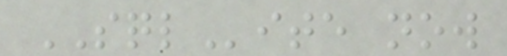SQLite now
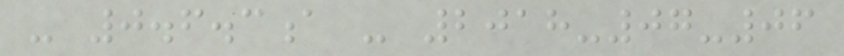- 0.6.3a - 2018-07-06
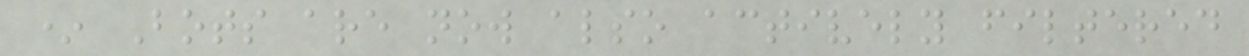* Bots are now also actively filtered
